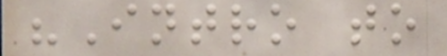"Intro to
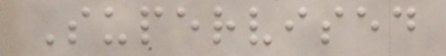Supervised
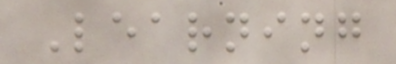Learning
